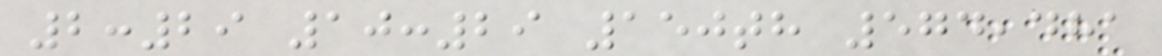2:29 10:29 150th 574,481
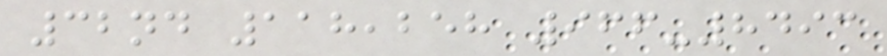32nd 118,258 966-8493
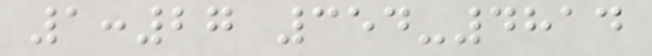1:27 354-4814
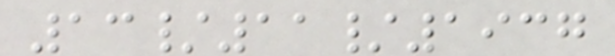13/11/1937
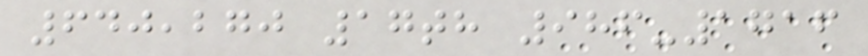640,270 17th 986-1716
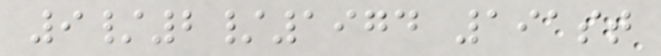9/2/1974 191st
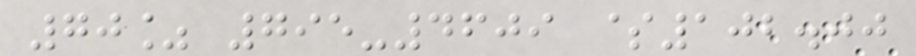70% 795-4609 $102.00
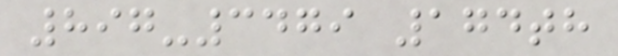897-3479 174th
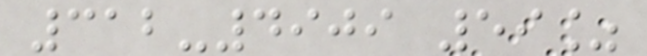312-4909 59%
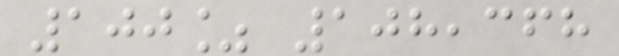100% 108,368
